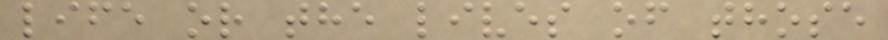life or the lives of those
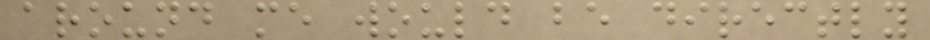around me would be directly
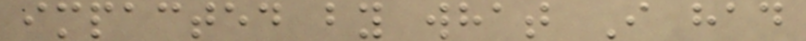impacted by what I had
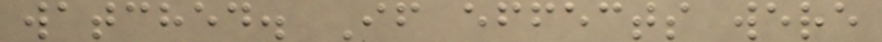watched. If effects were
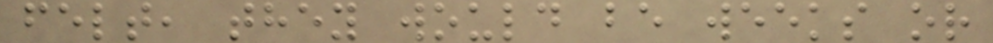felt, they would be weeks or
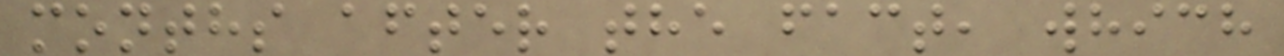months after the fact, which
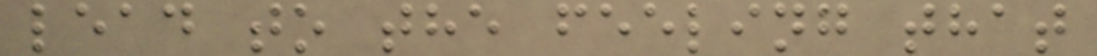lead to the feeling that
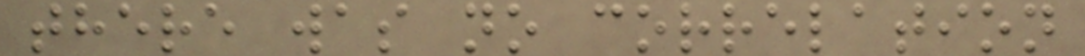there was no correlation
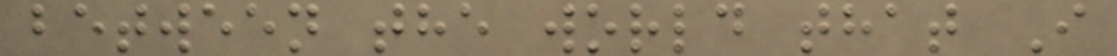between the world that I
